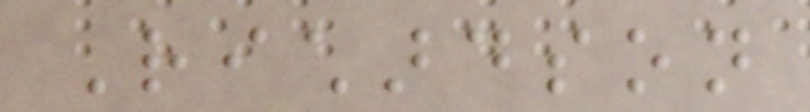Richardson
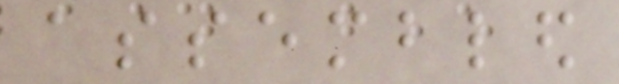assembled
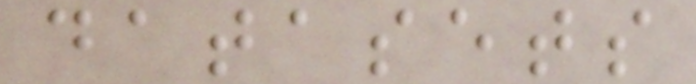datasets
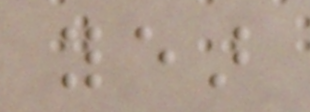year
